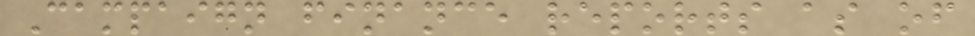Campaign finance reports as of
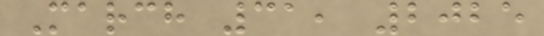March 31, 2025
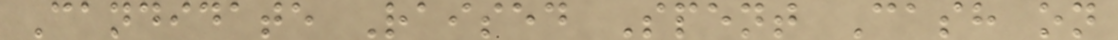Candidate Raised Spent Cash on
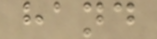hand
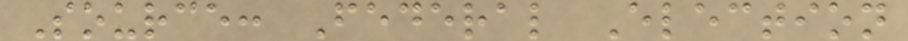Source: Federal Election
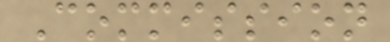Commission
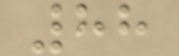88
